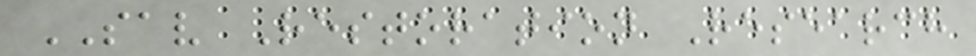SAV Restoration Research
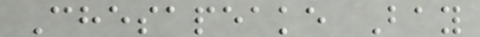Chesapeake Bay
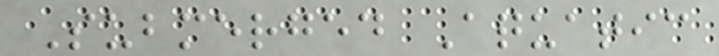Submerged Aquatic
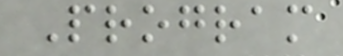Program
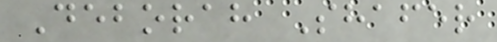Deborah Shafer
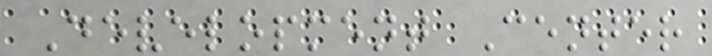Development Center
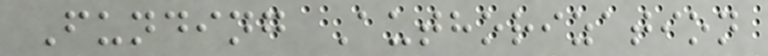Funding Authorization
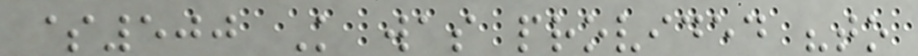$500 K was provided "to
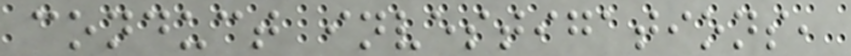conduct investigations,
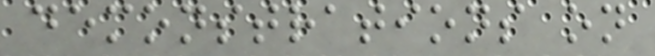demonstrations on
